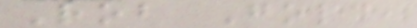Rob Gold,
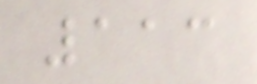113
